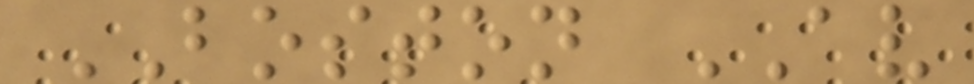BOSTON AV
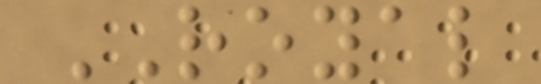ROYAL
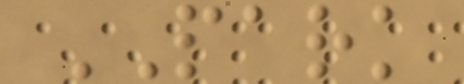PARK
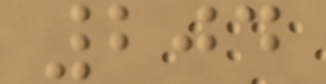204
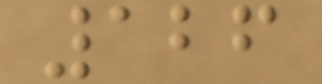126
